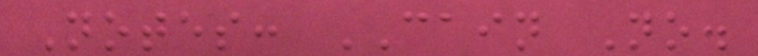Notes: CAIN No.
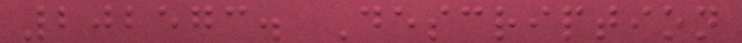202573. Description
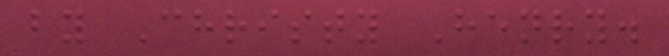by Christy Henry.
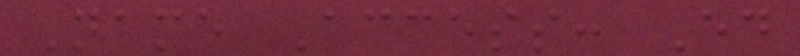Name Access: Ed
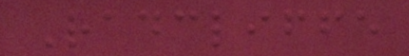Radcliffe
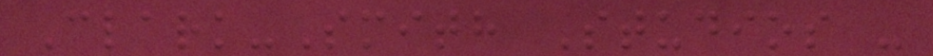Clark-Smith Studios -
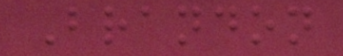Brandon
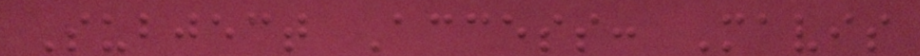Subject Access: Mavis
